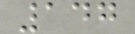147
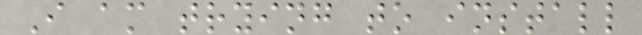I am trying to install
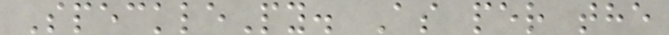SpecklePy. As per the
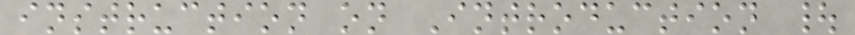instruction on Introduction |
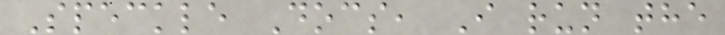Speckle Docs, I run the
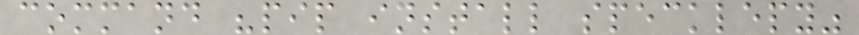command "pip install specklepy"
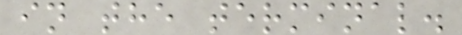in the terminal.
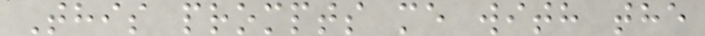This prompts me with the
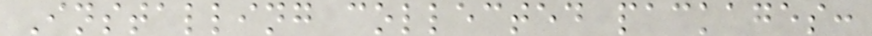Installing collected packages:
